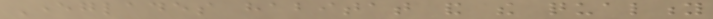Everglades habitat and the quality
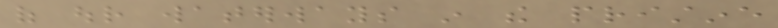of our waterways in the pristine
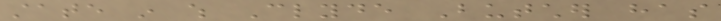state in which Clyde Butcher has
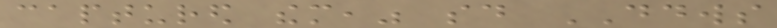captured them," said DDWS
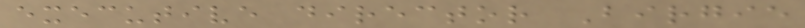executive director Birgie
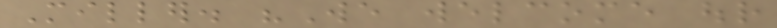Miller. "We welcome our
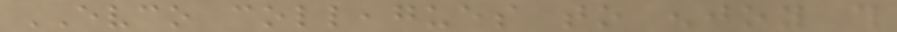EVCO colleagues to enjoy this
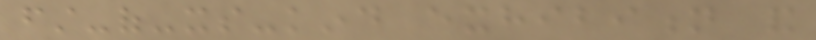first-of-its-kind exhibition and
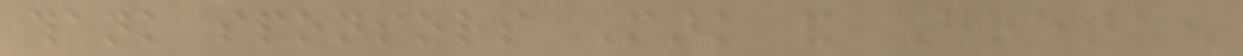thank sponsors Mark and Gretchen
